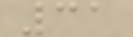31
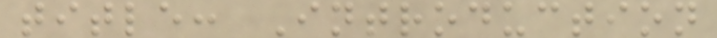title: Introduction
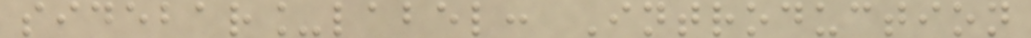sidebar_label: Introduction
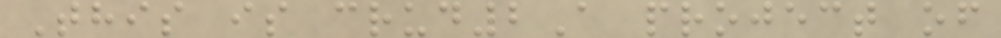This is crud2A project of
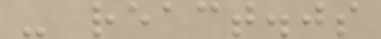- react.js
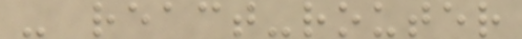- react-router
